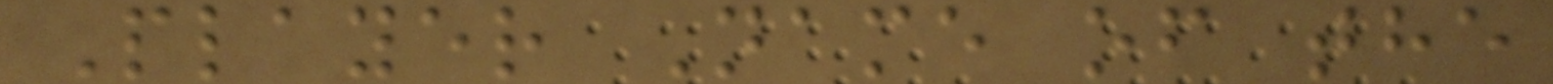Player Name of the
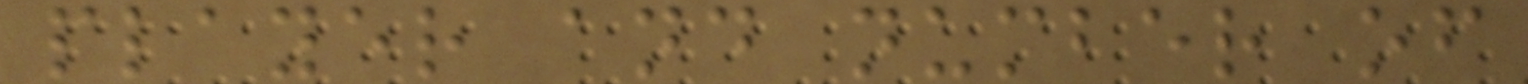player and number of
